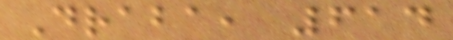Draba, 614
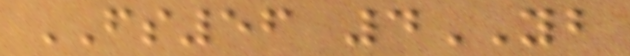FS56 4YB
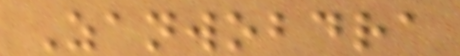Zanwobdra
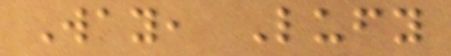Way, Lufy
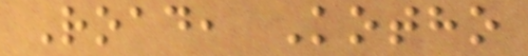Road, Kotho
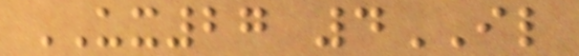UX27 4IL
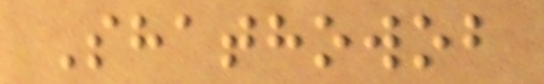Shathowob
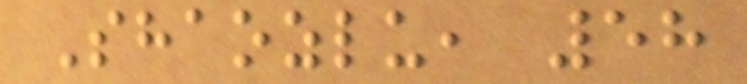Shaozlu, 58
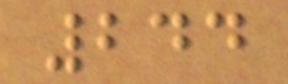244
